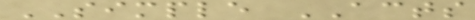SIMPLE ACTS
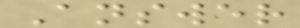Answer
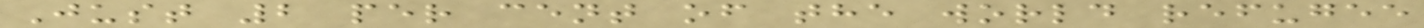Just 2 per cent of the world refugee
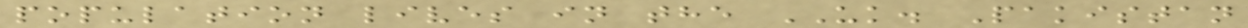population lives in the UK. Pakistan
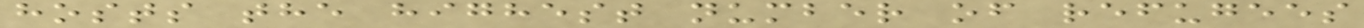hosts the highest number of refugees
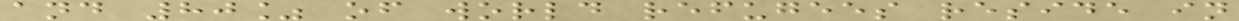and 80% of world refugees reside in
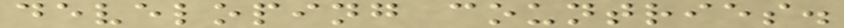developing countries.
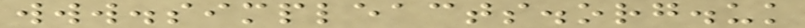www.simpleacts.org.uk
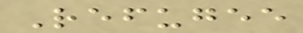Refugee
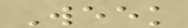Week
